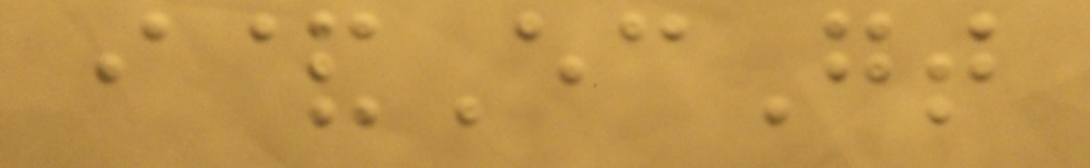i&EcGt
